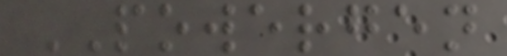POWERGEN
